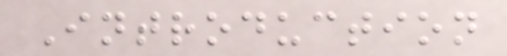Introduction
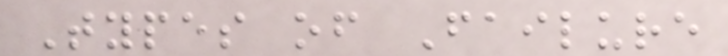Types of Failure
